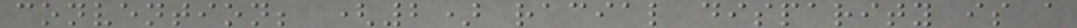convention; (2) racial disparity is a
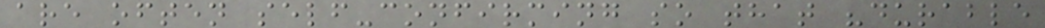are often self-confirming so that "durable
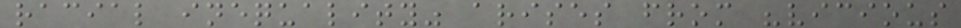racial inequality" arises from "vicious
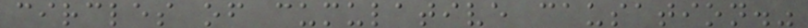circles of cumulative causation."
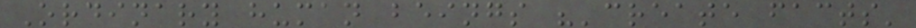Ordinary human beings "'create facts'
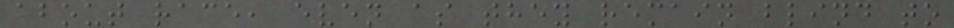about race, even as they remain blind to
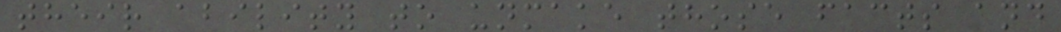their ability to unmake those facts and
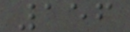156
